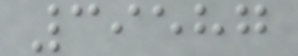39587
